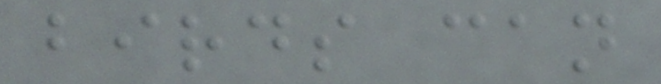birds can
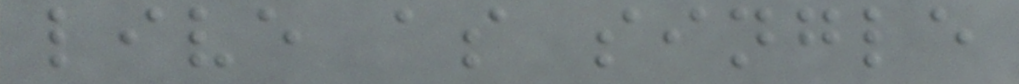live as single
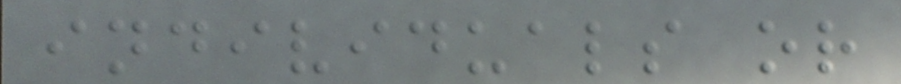individuals or
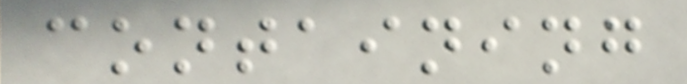containing
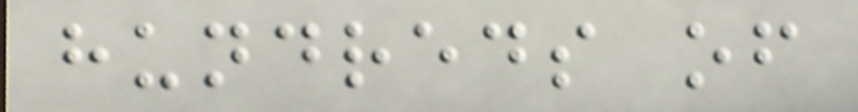hundreds of
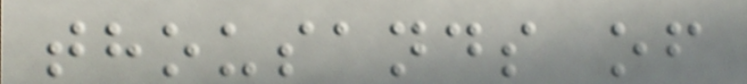thousands of
